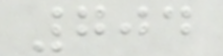704
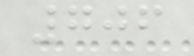706
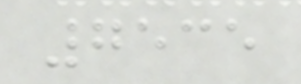7535
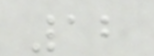12
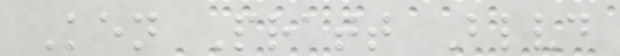Ken Pratt Blvd
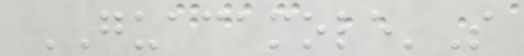GUACAMOLE'S
